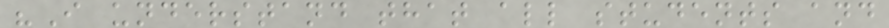"I understand that all students and
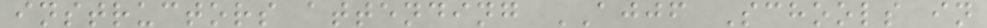instructors attending AJJF Schools in
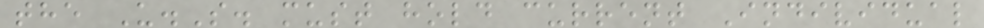the U.S. must hold current Individual
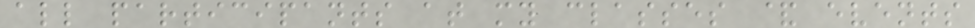all participants at my classes & events
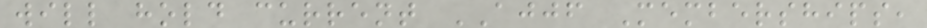will hold current AJJF Memberships,
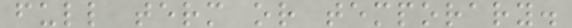full term or temporary.
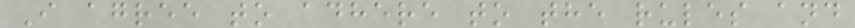I agree to adhere to the rules and
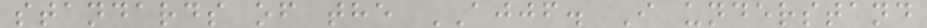standards of the AJJF. I understand
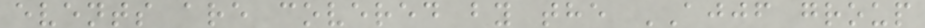events are covered by the AJJF group
